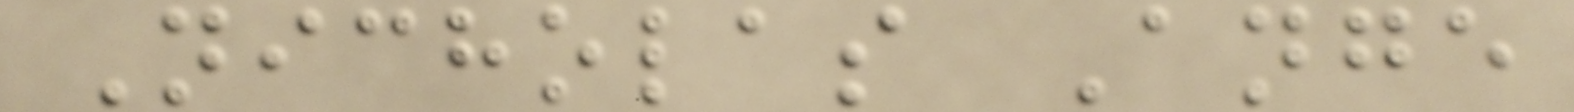Nicholas Ange
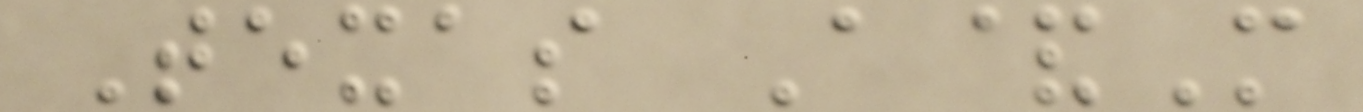Texas A&M
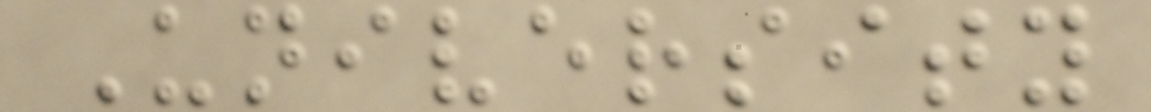University
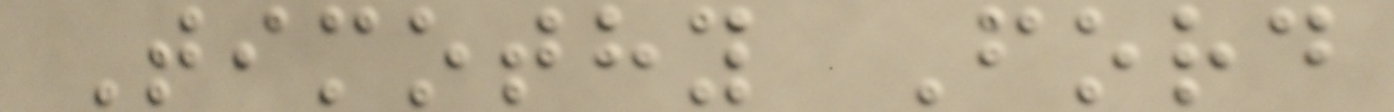Timothy Ford
